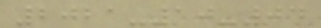2021-10-04
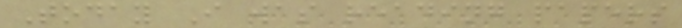Today I was reading papers
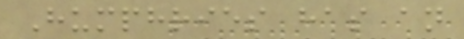Humphries has an
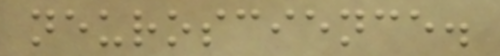neuroscience.
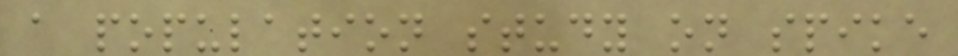a population study on spike
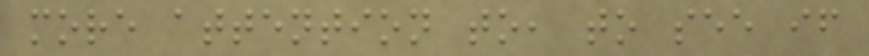more attention to, to see if
